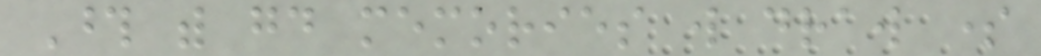Those with good memories will draw some
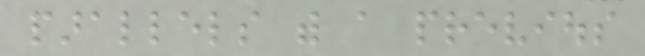parallels with a previous
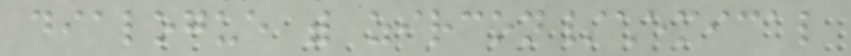dialogue with zircon/chemical
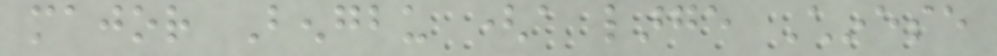major Bengbu (a large Chinese
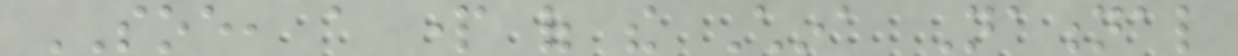SOE, a part of the China National
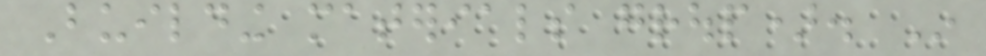Building materials group). In
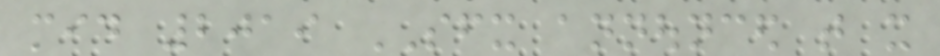mid 2019 SFX announced that it
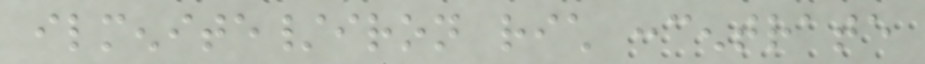ilmenite/iron rich concentrate
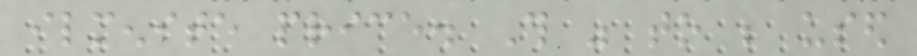ilmenite price. This was to be used
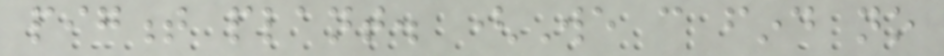pigment plant. (We can find no
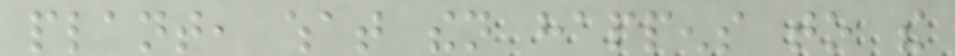plant, what then happens to the
